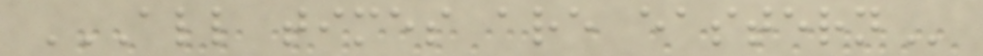ALL TIMES ARE EASTERN
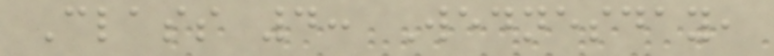Class 4: Wednesday,
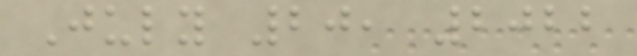July 20, 2022
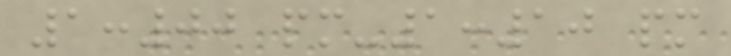1:00 pm-1:10 pm
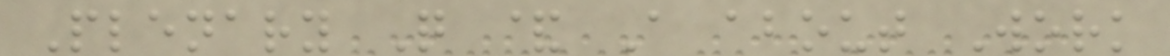Plenary Q & A about Work
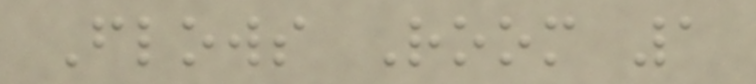Flows Room 1
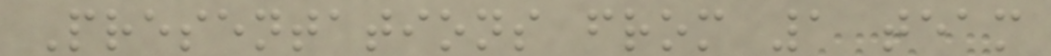Presentations from 1 team
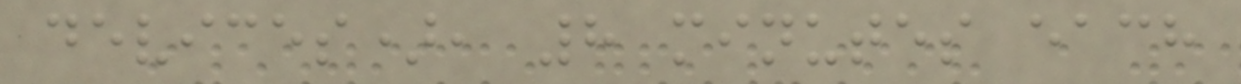devices), 8 minutes each
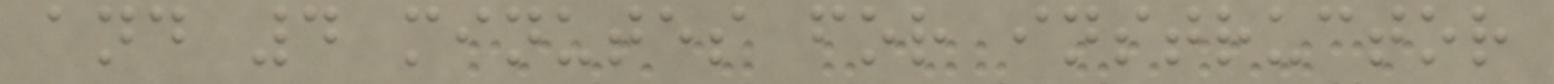and 4 minutes for instructor
